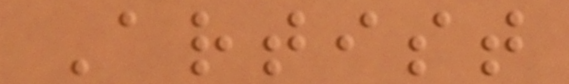Artist
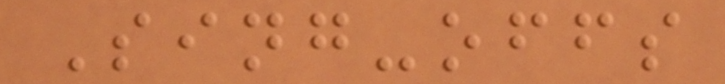Sing-offs
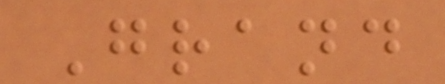Grand
